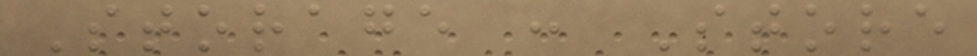Storage : Store
